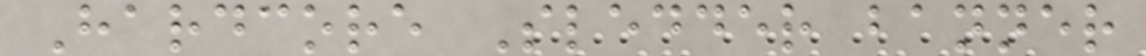Hardcore Sledder banner
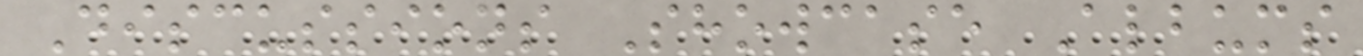Discussions Showcase Albums
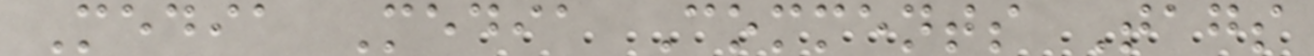Media Media Comments Tags
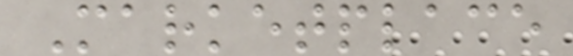Marketplace
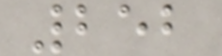252
